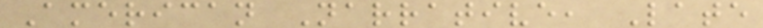American Narrative, Late
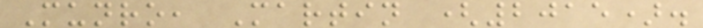Munro, Martin (2015).
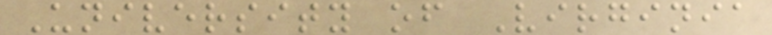University of Virginia
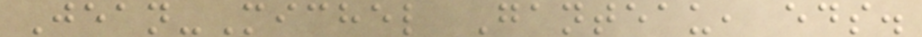Jean-Michel Ganteau, eds.
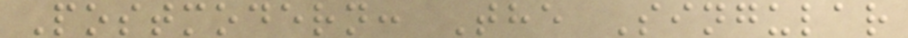Postmodern: The Singular
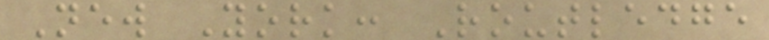New York: Routledge
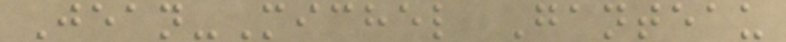Jean-Michel Ganteau
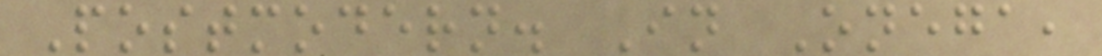Postmodern. In Onega,
